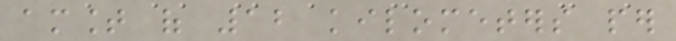amount of 12 kilometers per
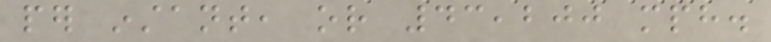per instant, or 43,200 mph.
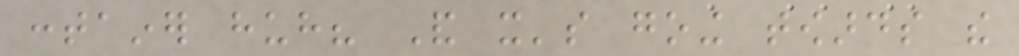container huh? And it's going towards the
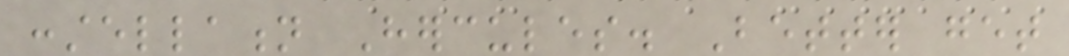constellation Hercules. Better get
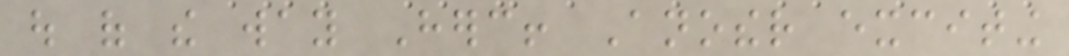out of the way Herc! Another exciting
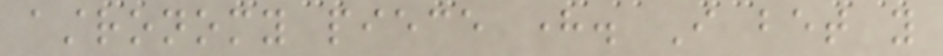astronomy piece here. I bet you
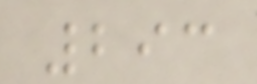293
